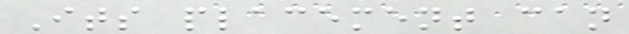Its placement can
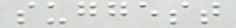suggest
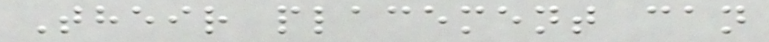Their placement can
